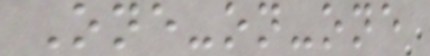One-on-one
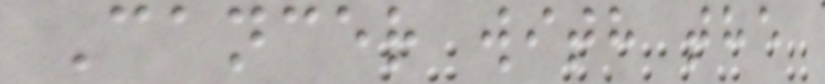Cancer with the
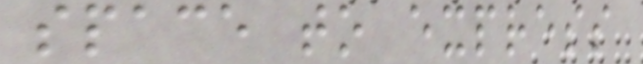space to express
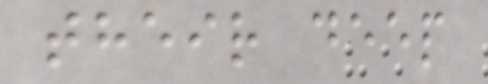their deep
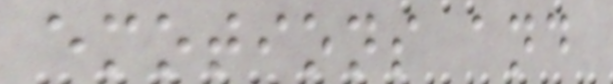emotions and
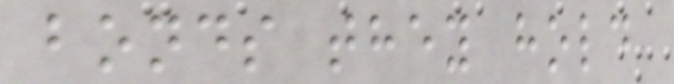bonds they hold
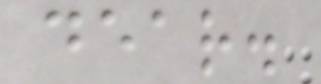dear.
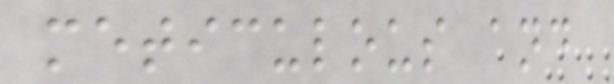meticulous and
